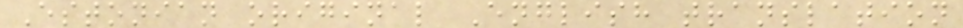Estonian original English translation
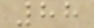88
